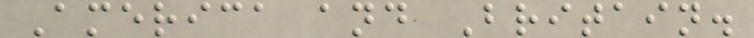America and Britain.
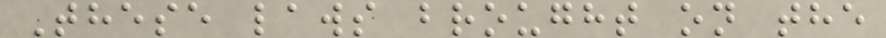These laws brought on the
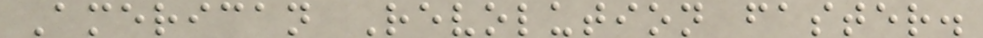American Revolution faster.
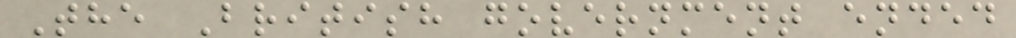The British government ended
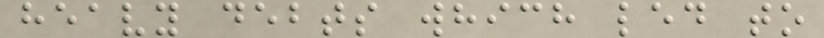heavy debts which led to
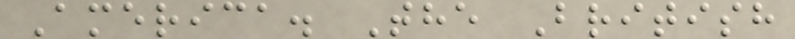America. The British
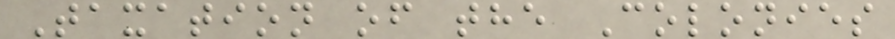Taxation of the Colonies
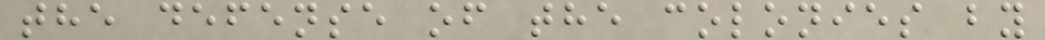the defense of the colonies by
